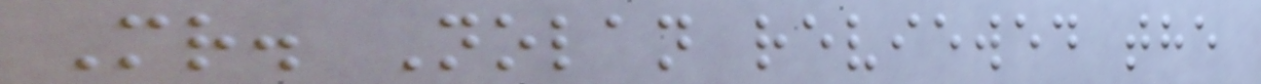Mr. Nolan reviewed the
